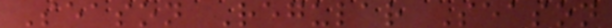Season Regular Season
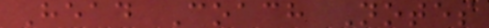Head Coach Notes
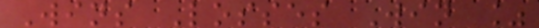Wins Losses Win %
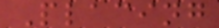Placing
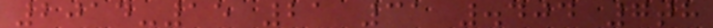2014-15 21 31 .404 7th
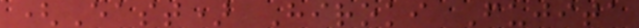(East) Hiroki Fujita
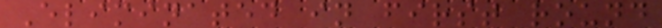Eliminated in first round
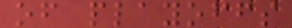of playoffs
